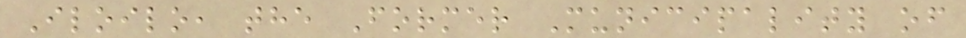Iloilo, the Former Municipality of
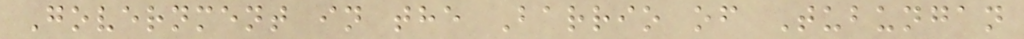Government in the Barrio of Tubungan
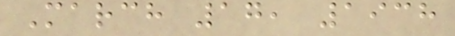March 17, 1938
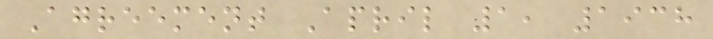Agreement April 1, 1938
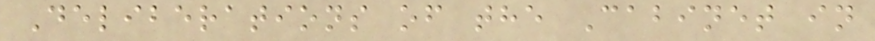Deliberations of the Cabinet in
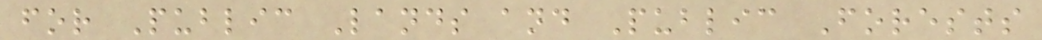for Public Lands and Public Forests
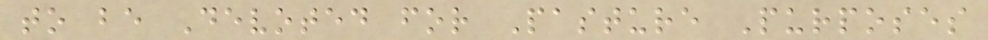to be Devoted for Pasture Purposes
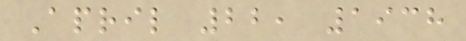April 22, 1938
